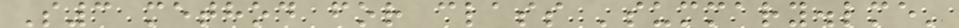S3 method for class 'summary.lme'
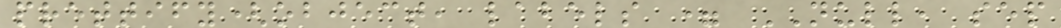prettify(object, labels = NULL, sep
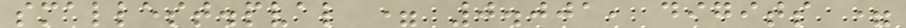smallest.pval = 0.001, digits =
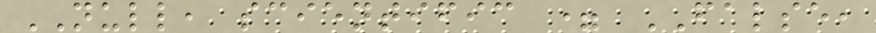NULL, scientific = FALSE,
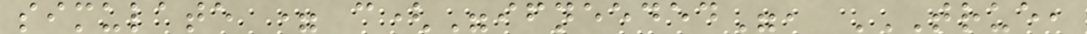simulate = c("ifneeded", TRUE,
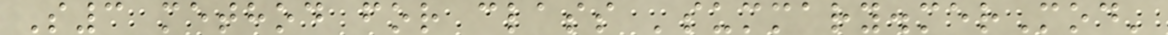S3 method for class 'summary.merMod'
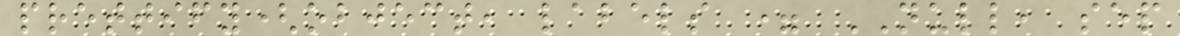prettify(object, labels = NULL, sep
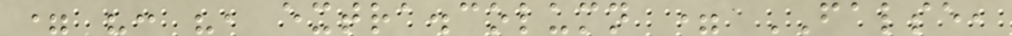= ": ", extra.column = FALSE,
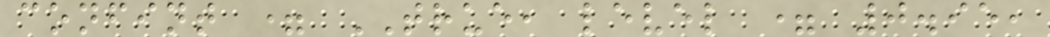confint = TRUE, level = 0.95,
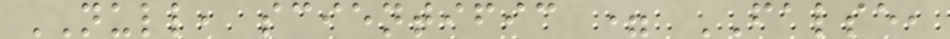NULL, scientific = FALSE,
